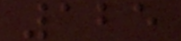125
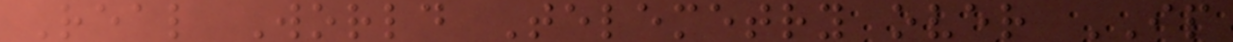Real World Telemetry over IP
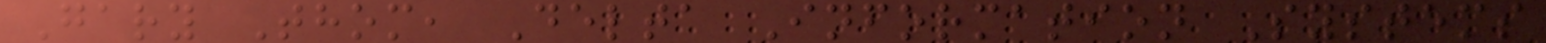Gary Thom, Delta Information Systems
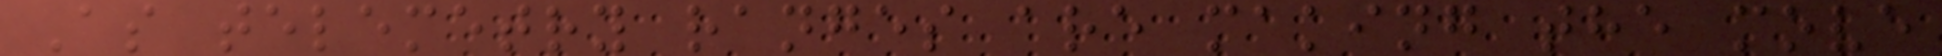As telemetry ranges are making the move
